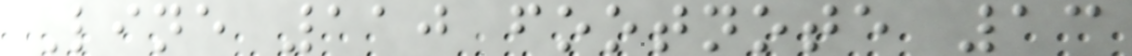Line 110 footnote 13
